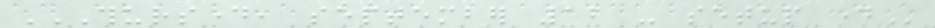THURSDAY, SEPTEMBER 12 - SETUP DAY
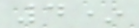4*
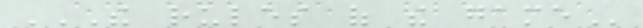THE RULES OF THE GAME
